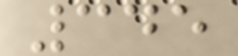345
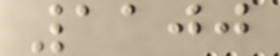1100
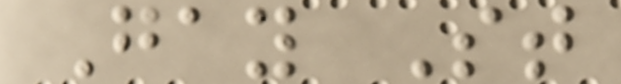Gay St
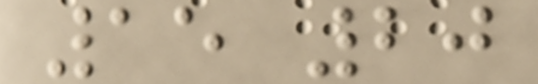15 20
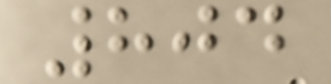804
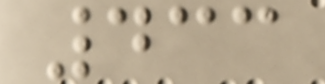433
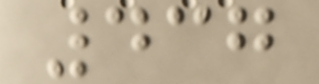437
